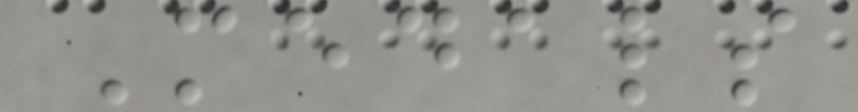Medals
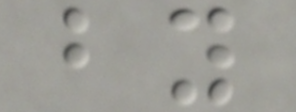by
